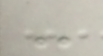-
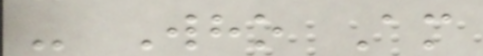- Who Am
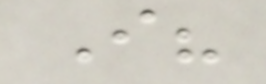I?
